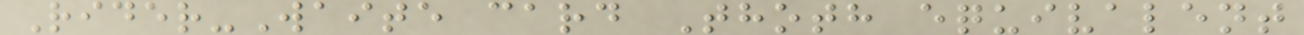Rider-Waite card Thoth equivalent
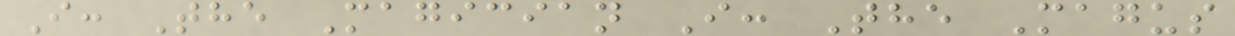I: The Magician I: The Magus
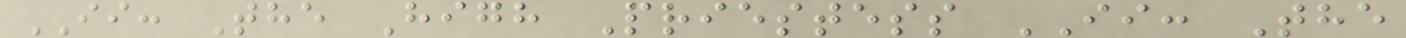II: The High Priestess II: The
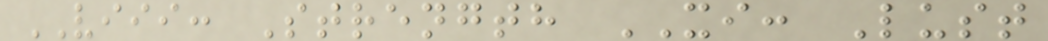VIII: Strength XI: Lust
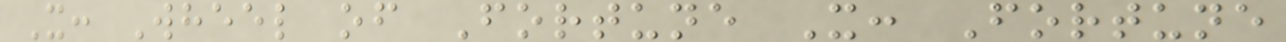X: Wheel of Fortune X: Fortune
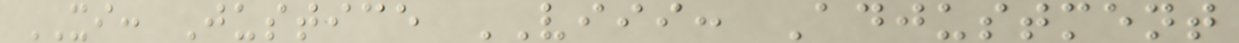XI: Justice VIII: Adjustment
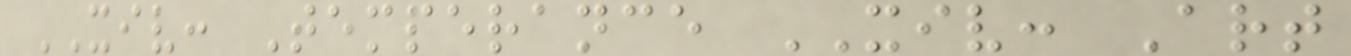XIV: Temperance XIV: Art
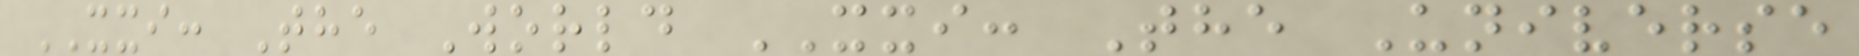XXI: The World XXI: The Universe
